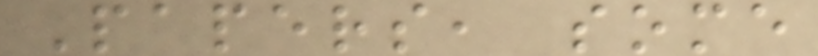Papers, some
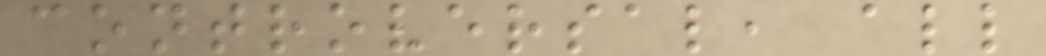controversal, all
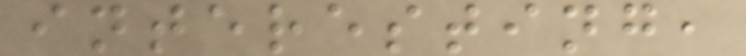interesting,
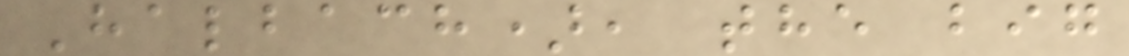Halbach), the big
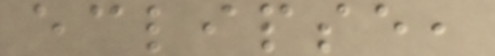eclipse,
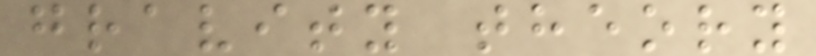gravity theory
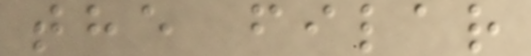the filar
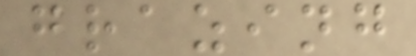grazing
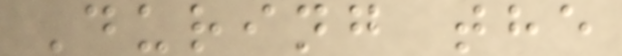During the
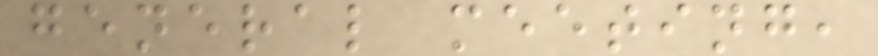general meeting,
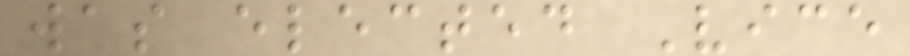was elected Vice
